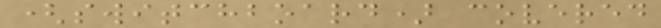(switchboard) covered
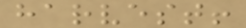harvest!
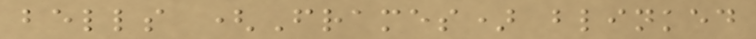bells (Frames) blinked
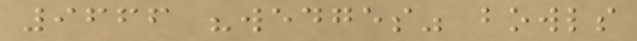9666 "wedges" bowls
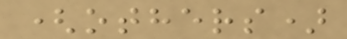(others)
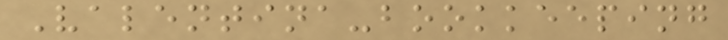Valentina-bookkeeping
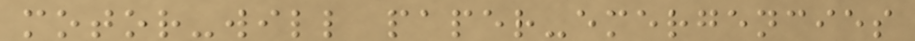motor-will paper-emergencies
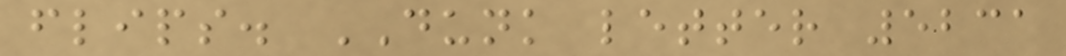flips. DUNK letter 5231
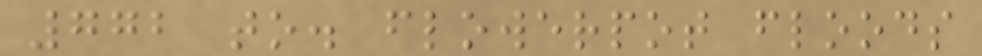772 to. flowerpot floods
